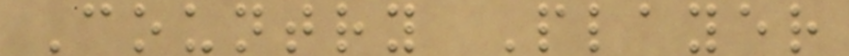Country Player
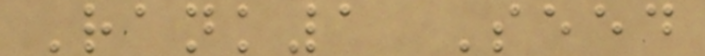Rank1 Seed
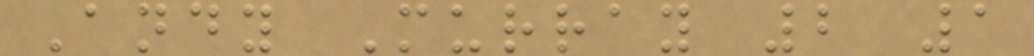Andy Murray 2 1
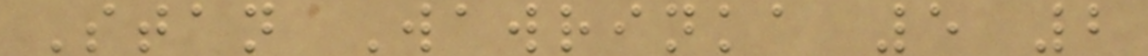Stan Wawrinka 5 2
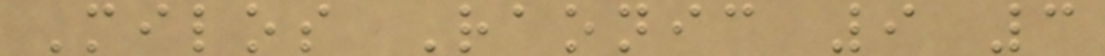Milos Raonic 9 3
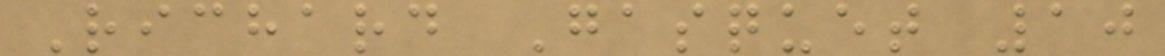Richard Gasquet 10
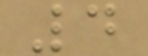4
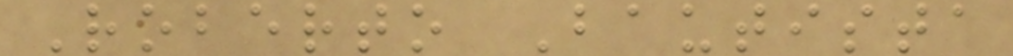Roberto Bautista
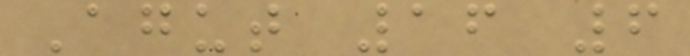Agut 16 6
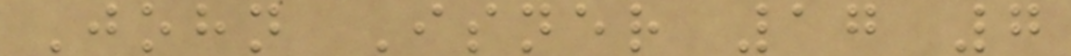John Isner 17 7
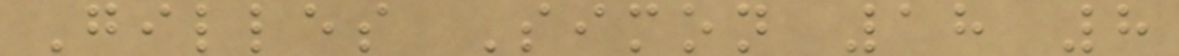Gilles Simon 18 8
